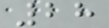28
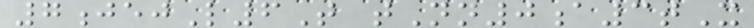7jejL6T tNn0a3tX
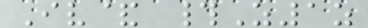Iv& #Z1z
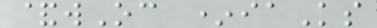&wOc *iaKs
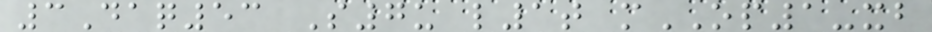3Daq53 S7u l1t mOP1-xb
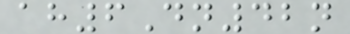ah6Dn42n
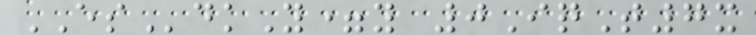ESdkY=y 0IqT7x
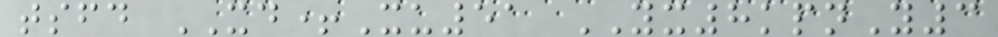tsfd XD+Xu51 YX8kpnY3
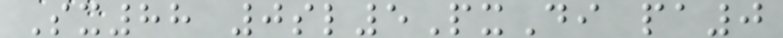Sx88 0sl5PxDi pa0
